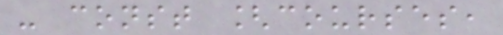- const [courses,
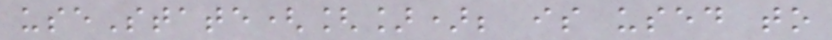useState([]); is used to
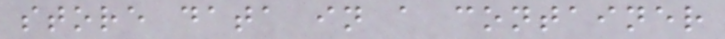store data in a container
